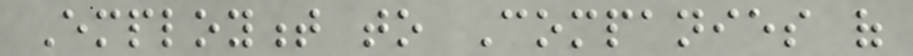Employment to Companies of
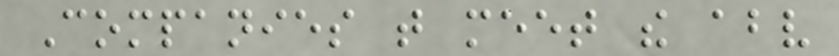Companies that meet the above
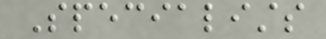Specialists
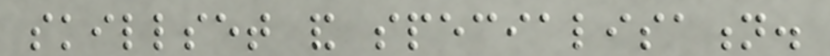skillset and specialisation.
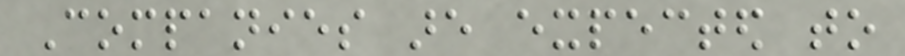Companies are expected to
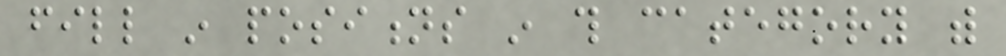fill in positions in this category with
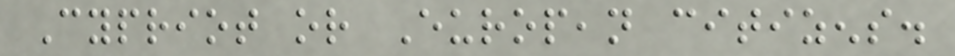Cypriot or European citizens.
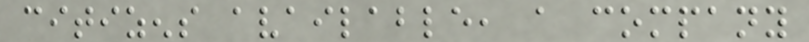citizens available, a company
